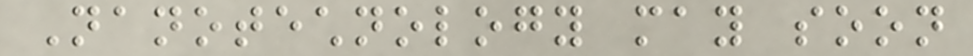Nanotechnology may soon
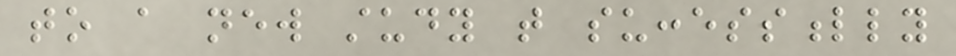to a new study that successfully
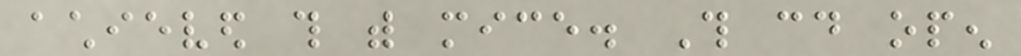achieved this with mice. This could open
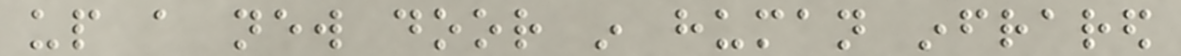up a new door in human infrared
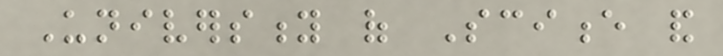University of Science and
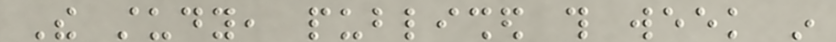The study, published this week in
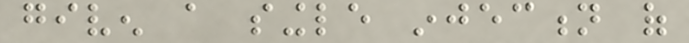given a single injection of
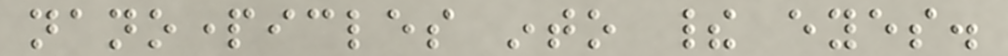nanoparticles into their eyes.
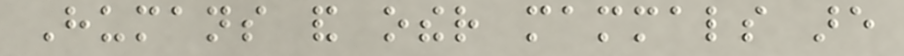Humans and other mammals are
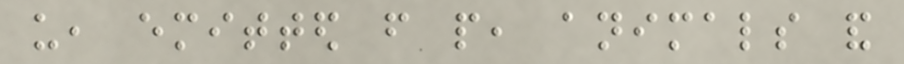us, emitted from people, animals and
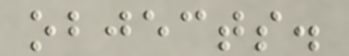objects.
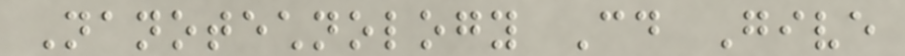Nanotechnology Could Give
